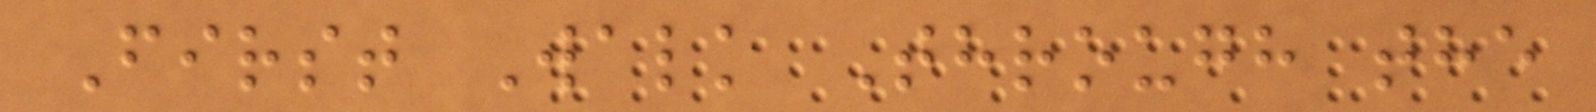First Walk Through the
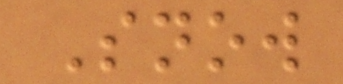Snow
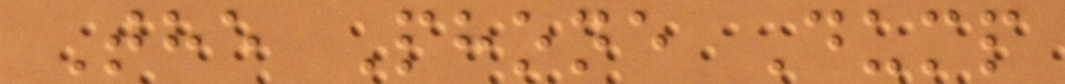The Phone Dump
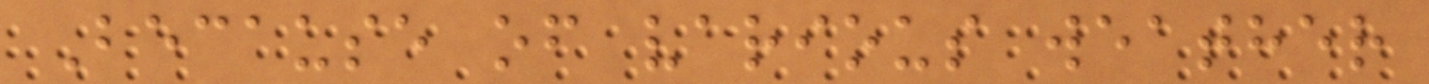Because of various weather
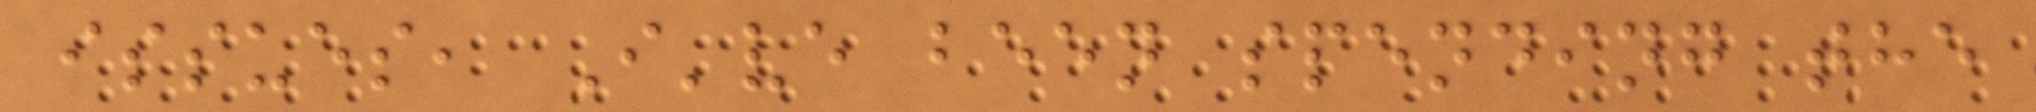issues, I've been spending the
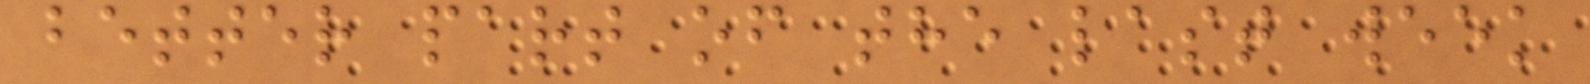better part of the last week
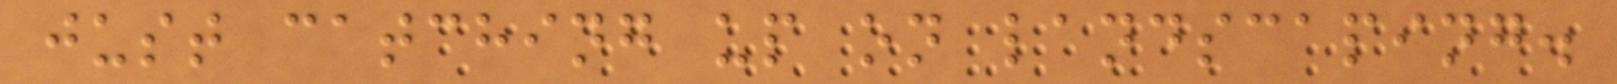just catching up on landscaping.
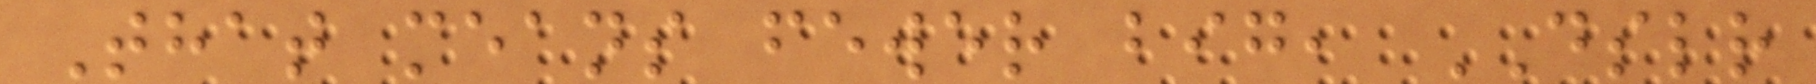That means fewer big, DSLR
